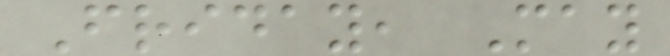Friday, May
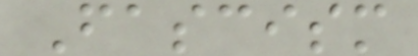Fascism
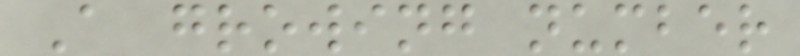A growing number
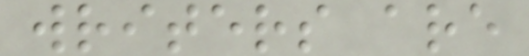writers are
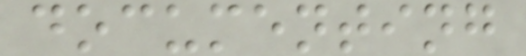documenting
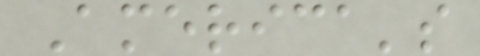America's
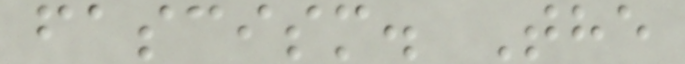fascism. The
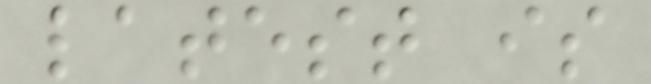latest is
